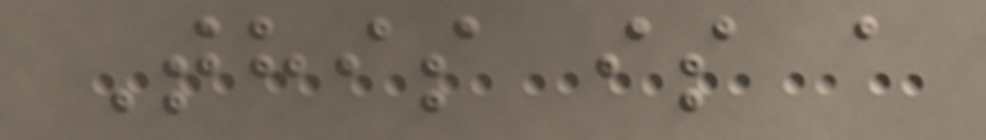This is a
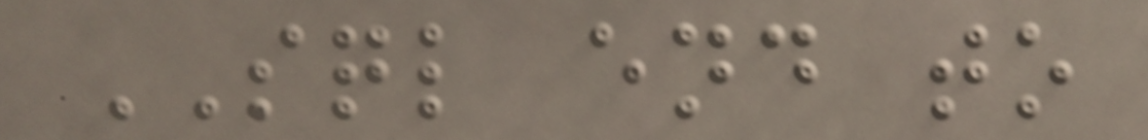SQL end to
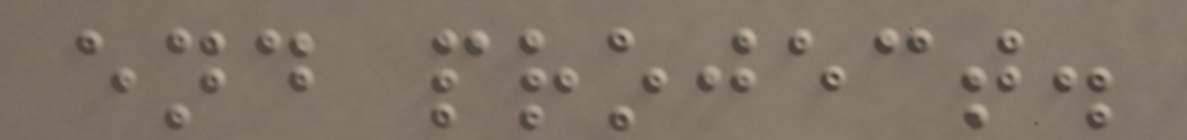end project.
